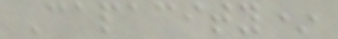Capacity*
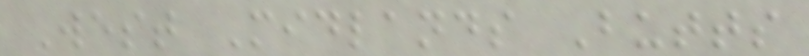West Midlands Butts
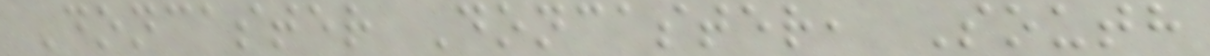Doncaster Doncaster, South
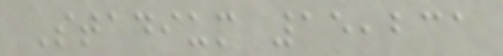Stadium 15,231
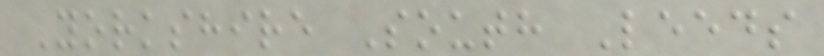Yorkshire South Leeds
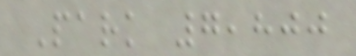Park 7,800
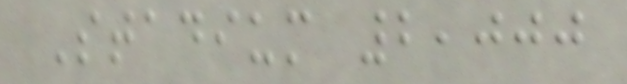Stadium 2,000
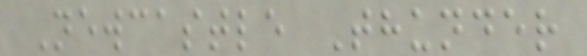Newcastle Thunder
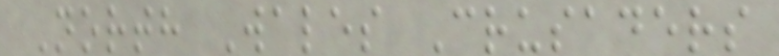North Wales Crusaders
